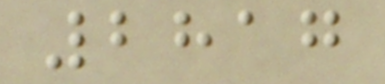2817
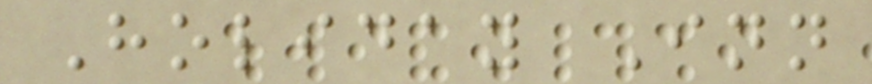Holiday Inn
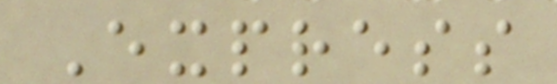Express
